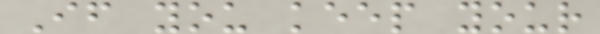If you keep your
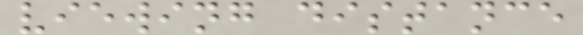viewing distance
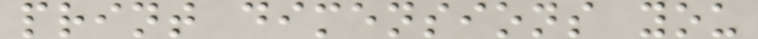print dimensions you
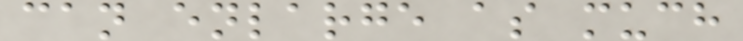can enlarge as much
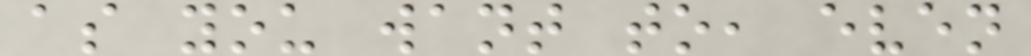as you want to, even
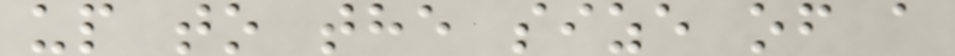up to the size of a
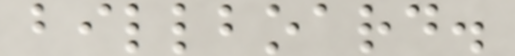billboard.
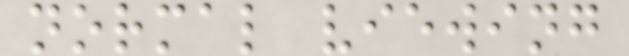normal viewing
